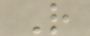R
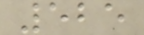525
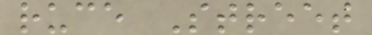ruce Street
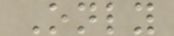Only
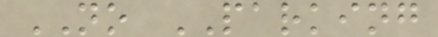NO PARKING
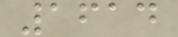1614
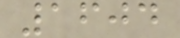1604
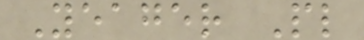Yeager Pl
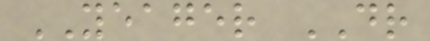YEAGER DR
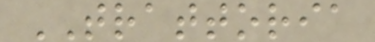TRATTORIA
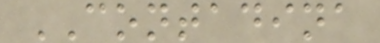CONTADINA
